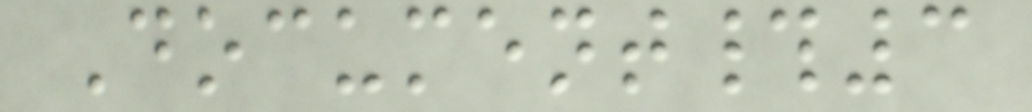Document#3
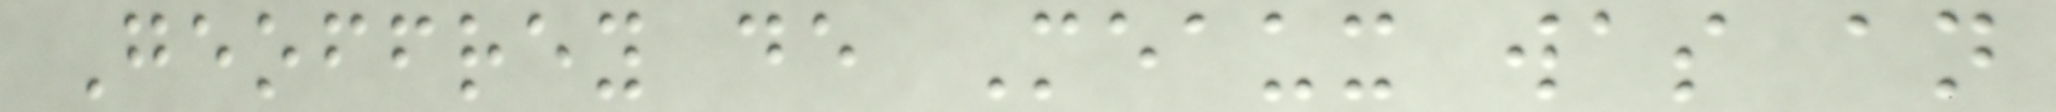Geoffrey de Meaux was an
